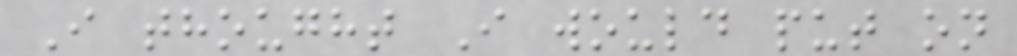I thought I would put on
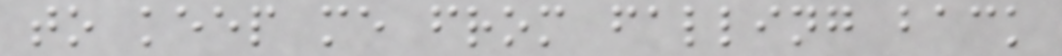to keep me from falling back
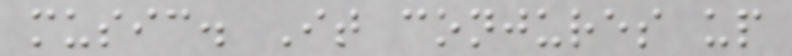music. It conjures up
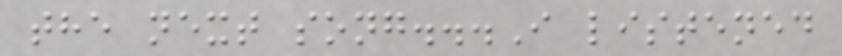the next song...I listened
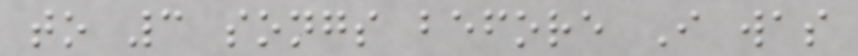to 3 songs before I was
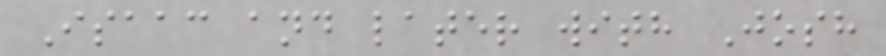Isaac and later with Josh
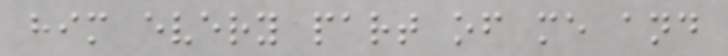him every part of me and
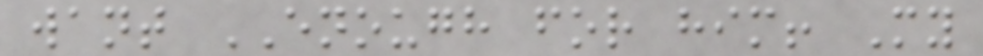want ENOUGH for him! My
